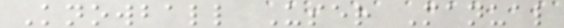Knowball User Manual
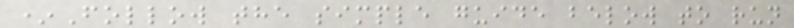*Follow the simple guide below to run
